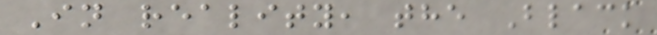In reality, the Black
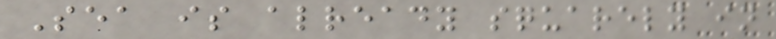Sea is already squarely in
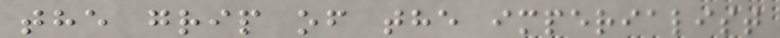the grip of the imperialist
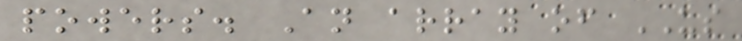powers. An array of US
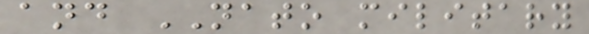and NATO military
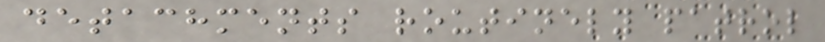detachments routinely patrol
